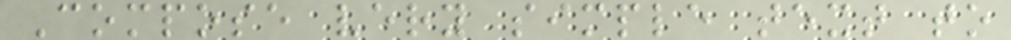Compose very simple text to
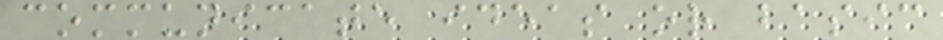communicate ideas or basic
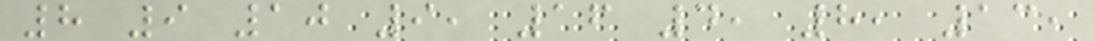8 9 10 9, 16 4, 8, 13,
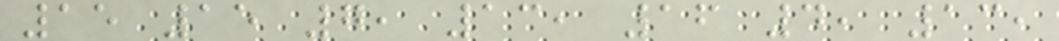15 15 7, 13, 16 4, 13,
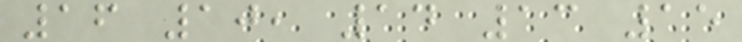16 10, 14 13 15
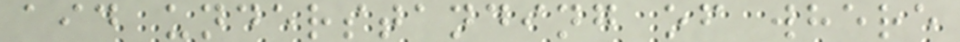aid understanding of where
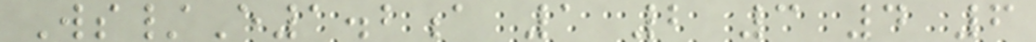Ws/E1.2a 1 2 3 4 6
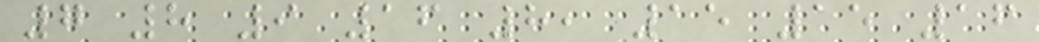7 8 9 16 8, 15 15 16
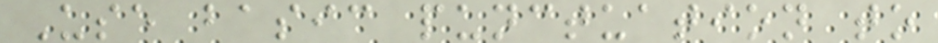Use basic punctuation to
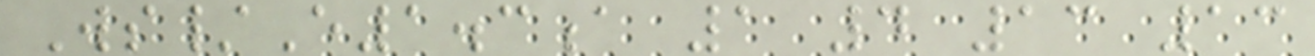Ws/E1.3a 1 4 13 13
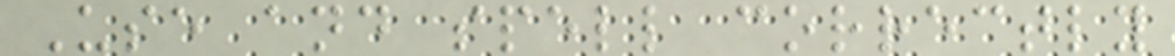Use and spell correctly
